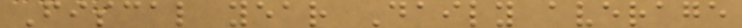Fiscal year Daily average
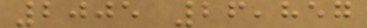2005 26,857
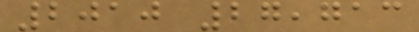2010 27,713
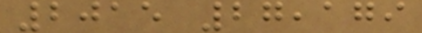2015 27,179
